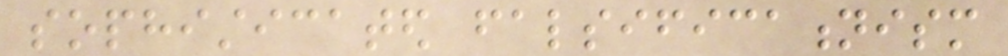sophisticated falsificationism
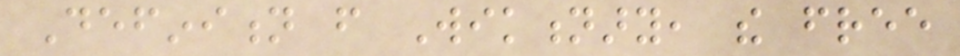Definition from Wiktionary, the free
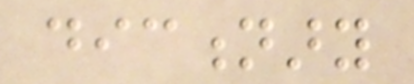dictionary
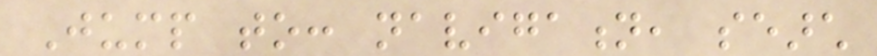Jump to: navigation, search
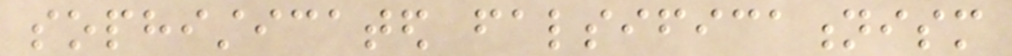sophisticated falsificationism
